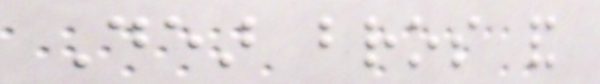Dear bros and
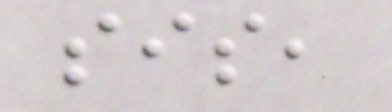sis,
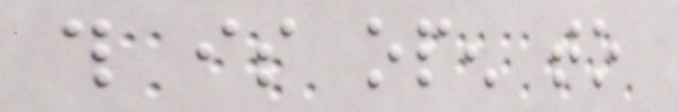this is open to
